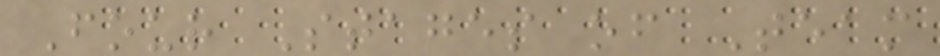Four Stages of Team
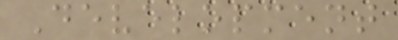Development
